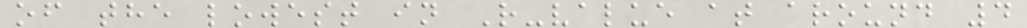of the lowest in R-value at around 4
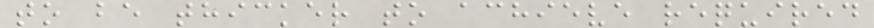to be thicker to achieve required
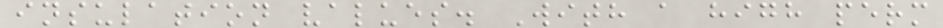insulation values. With a high perm
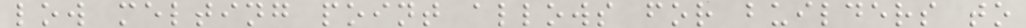low melting point allows for builders to
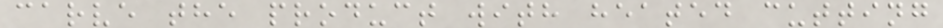carve the product with heated cutting
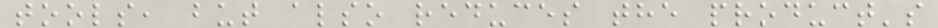tools, but also reduces the product's
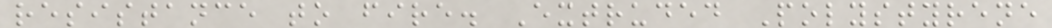resistance to fire. Extruded Polystyrene
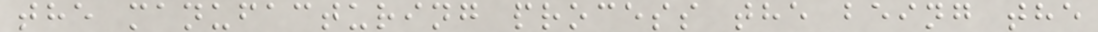the manufacturing process the being the
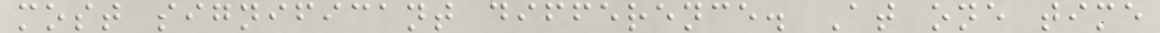most significant difference. At one time
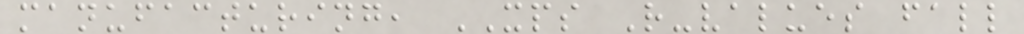manufacturing, XPS R-values fall
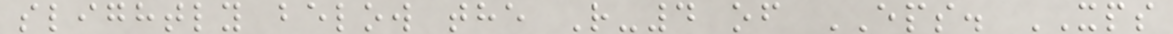slightly below the R-4 of EPS. XPS
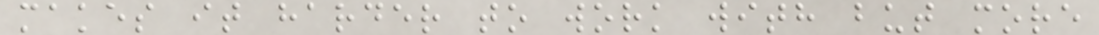makes it harder to work with but more
